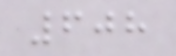608
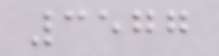3577
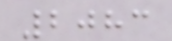2083
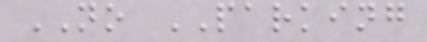NO PARKING
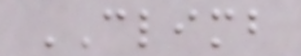CLIMB
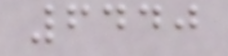6440
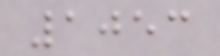1053
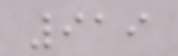919
